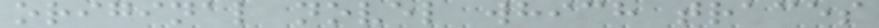original novel which traces
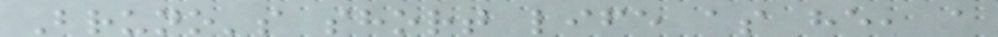Bruno's short life as he, a
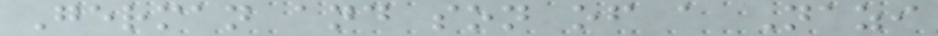German and son of a Nazi
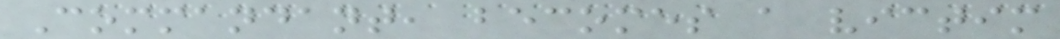Commandant, becomes a victim
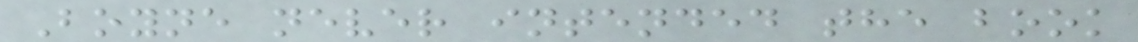Boyne never intended the book
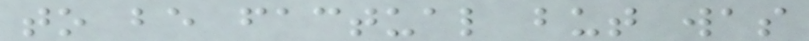to be factual but was
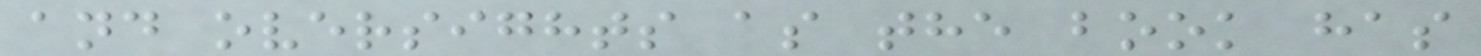and oversights as the book has
